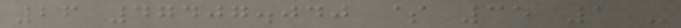26 47407.040 $ 35 1 -
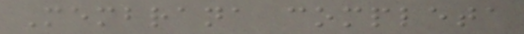Membrana completa
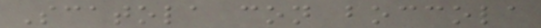Scatola con boccola
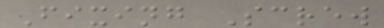Fixing Screw
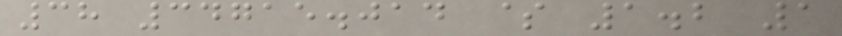38 34715.014 $ 1.2 1
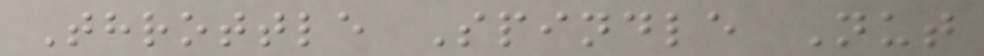Throttle Spindle Nut
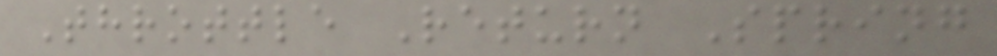Throttle Return Spring
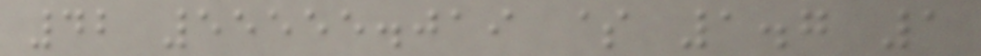42 55555.019 $ 1.7 1
